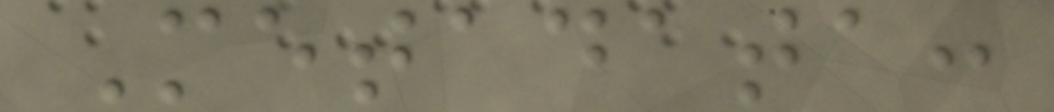Metadata:
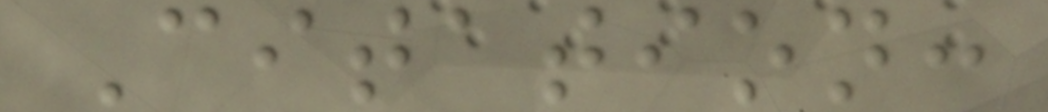Citation:
